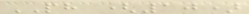PH (10)
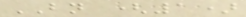BN (1)
